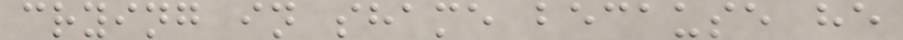crying in shame because he
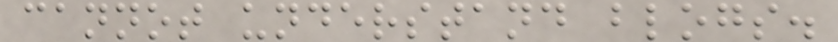cannot understand blogs.
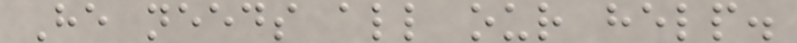He needs all our help.
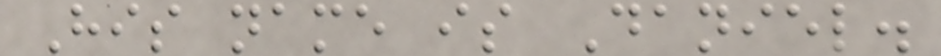His name is Daniel.
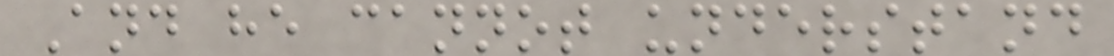And he cannot understand
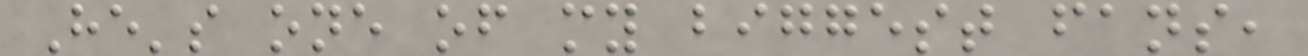He's one of my biggest fans,
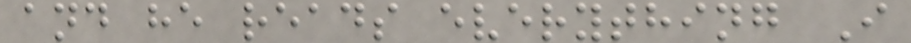and he reads everything I
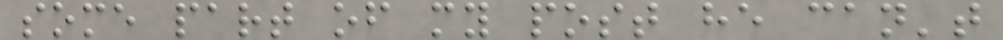some part of my post he can't
